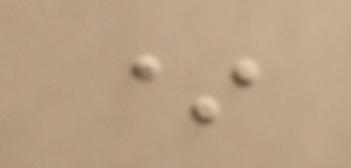*
